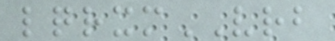lqrxmVRB
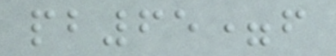pb65=f
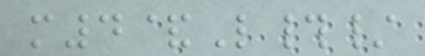m4&L#/
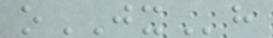oJXh
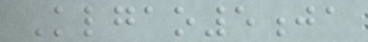Klgao5ja
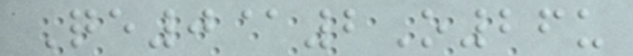Qe0@2O26u
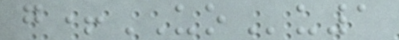g+UOu1
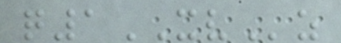q1XVz
